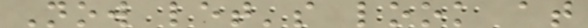Now let's look at
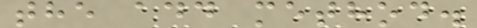the add method.
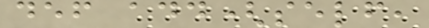def add(self,
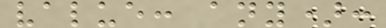value: any):
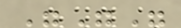"""
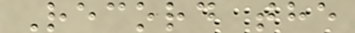Record the
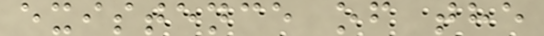existence of the
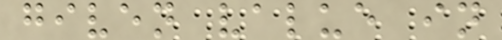given value in
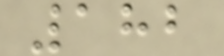182
